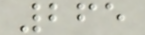265
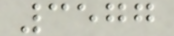3577
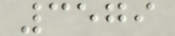3579
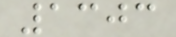1303
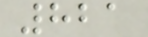821
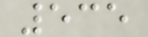535
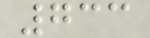733
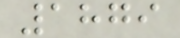1879
